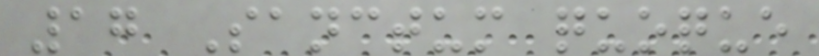17 Sanctum quoque
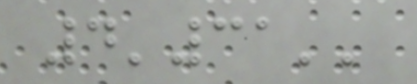4'31''
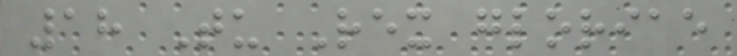18 Tu Rex gloriae
